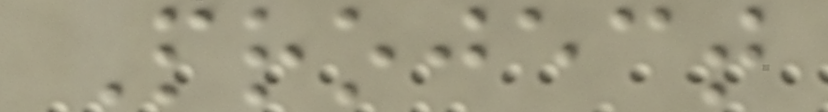Project
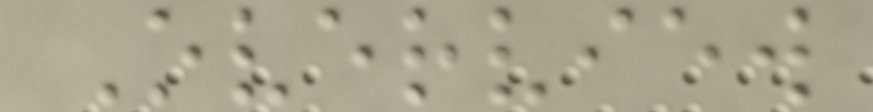Overview
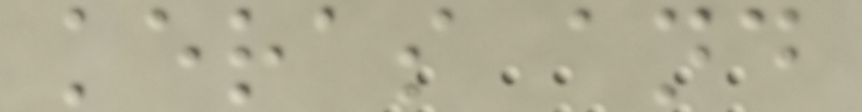keras and
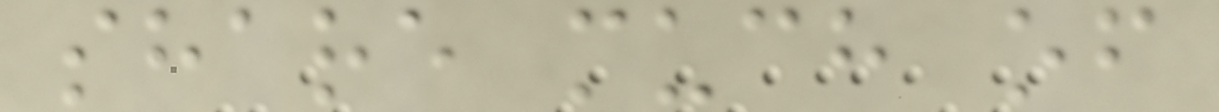share much of
